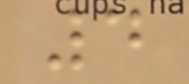4
